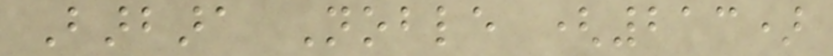Barbara Noble (213)
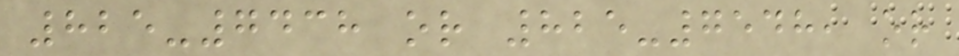825-7438 or 825-7548, or
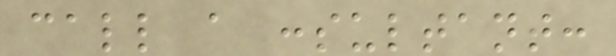call a consultant:
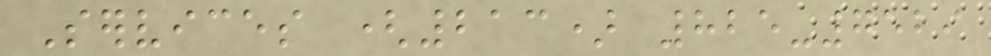Services (213) 825-7529
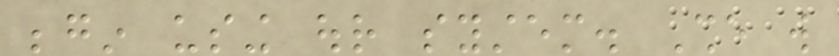begin using our system. She will
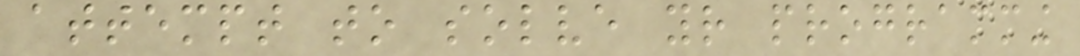attempt to solve your programming
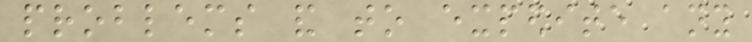problems and to expedite any
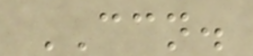CCN.
